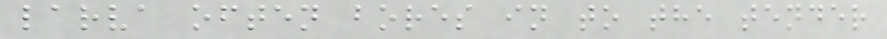larva often bores in to the tender
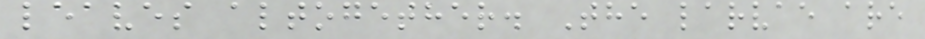leaves altogether. The larvae are
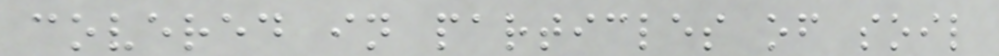covered in particles of soil
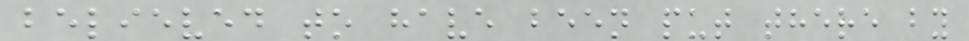believed to have been put there by
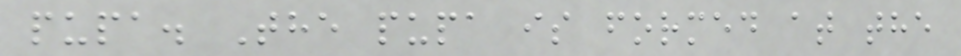pupa. The pupa is formed at the
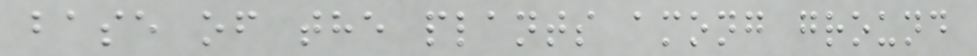base of the plants among ground
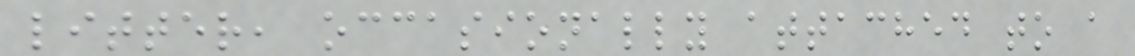litter, occasionally attached to a
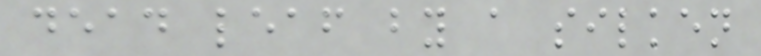dead leaf by a silken
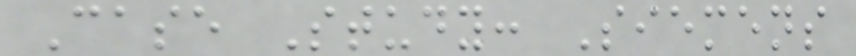Case Study: Siemens
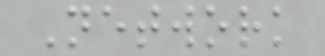Network
